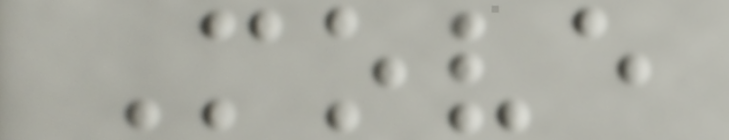Move
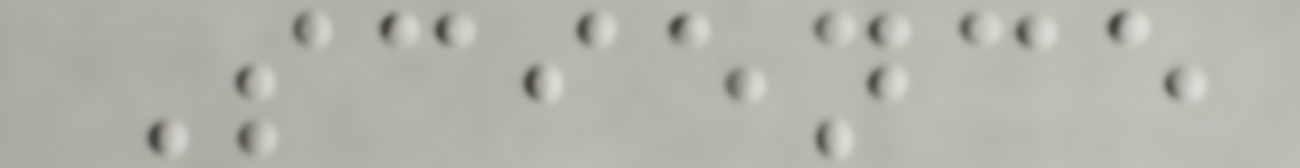Science
